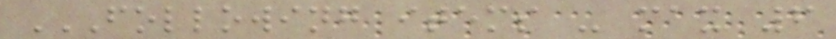FOLLOWING ITEMS - MAX 6
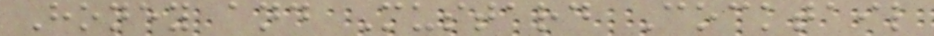Honey and Mustard Cocktail
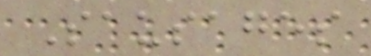Sausages
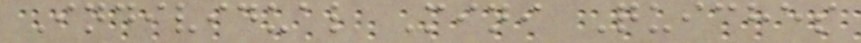Individual Mini Quiches
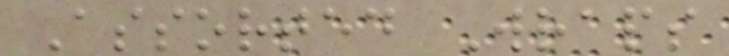Assorted Wraps
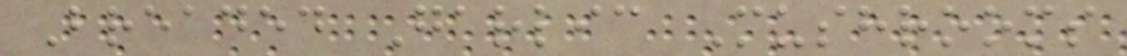Breaded Garlic Mushrooms
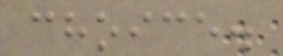choice.
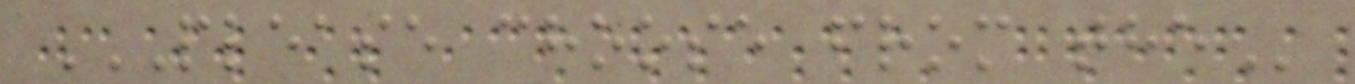PLEASE CHOOSE FROM THE
